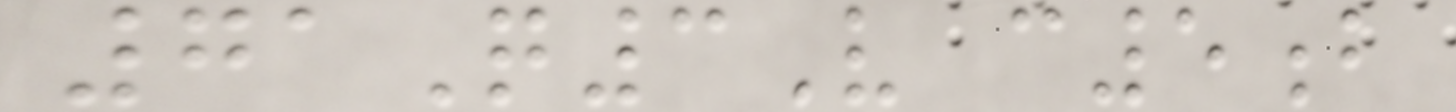71Q3V c5b
